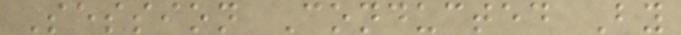Session Conducted By
